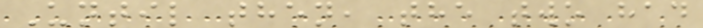Until then, the two had
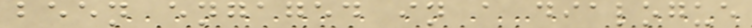been engaged in a dialogue
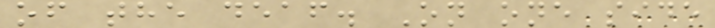of the deaf. On one side
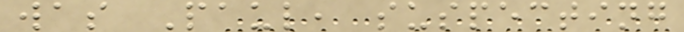was Paul, suspecting
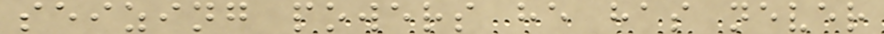seizing powers he has never
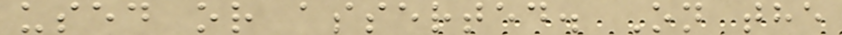used or asserted. On the
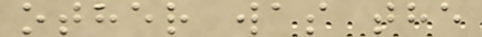other was the
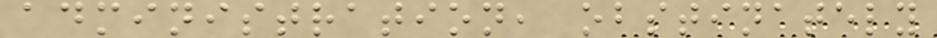administration, obstinately
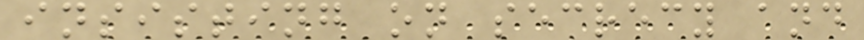insisting on secrecy and
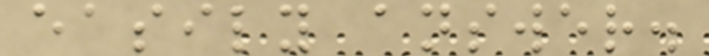easily answer.
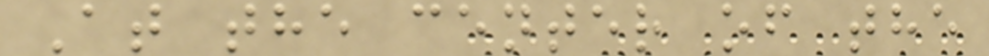At the center of the
